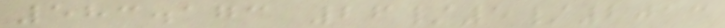583.173 26/5/2013
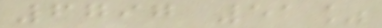6797 51%
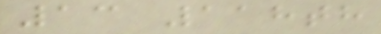13 118th
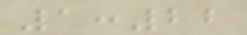1:22
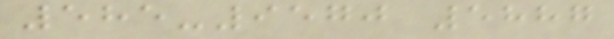585-9570 5887
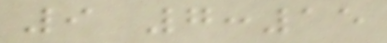9 7:15
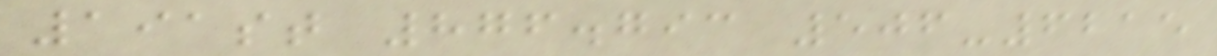191st 876.793 506-6215
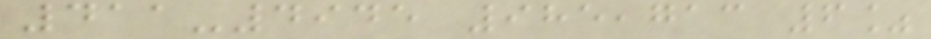411-4945 985,713 6%
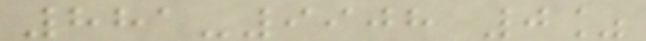881-9908 0%
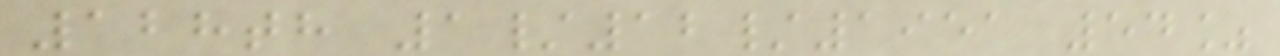128th 1/12/1951 54%
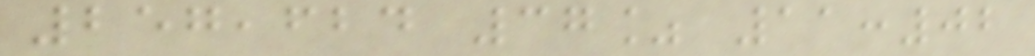257,624 37% 11:02
